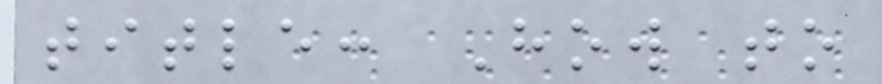title: How to
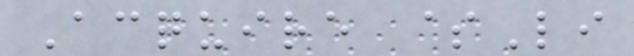Acquire $Li
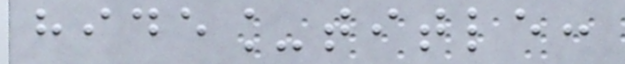hide_title:
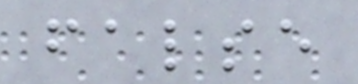false
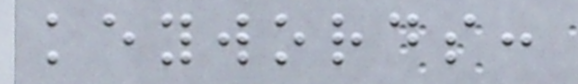keywords:
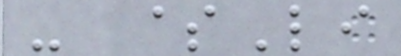- $Li
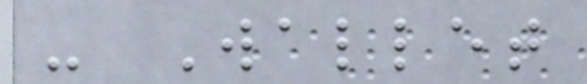- Wallet
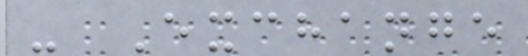- Exchange
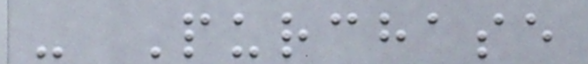- Purchase
